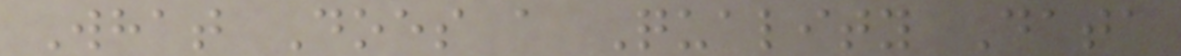What Does a Quality Data
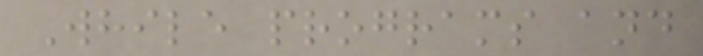While programs and
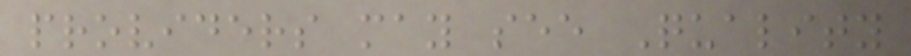providers may see Quality
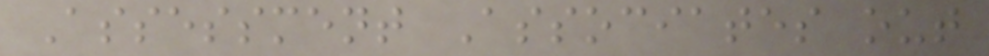Assessment Associates out
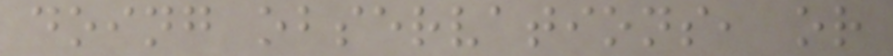doing observations, or
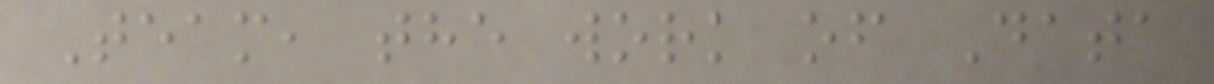Team, the work of Data
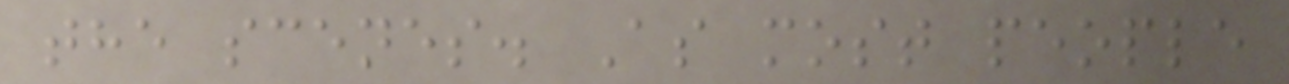the scenes. As most people
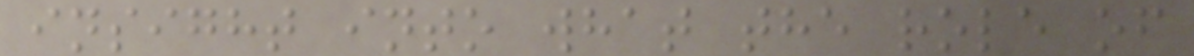insight into what the role of
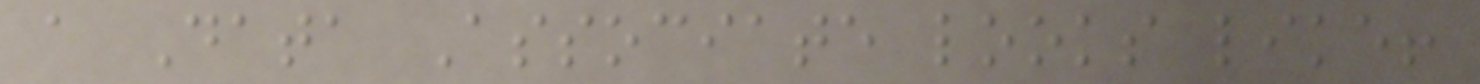a Data Associate looks like!
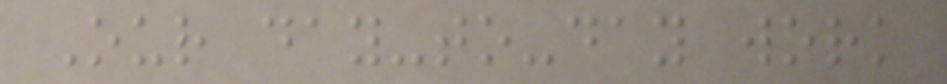Our day-to-day work
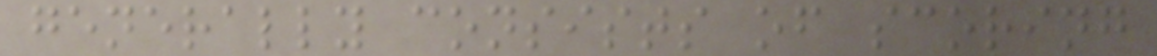generally consists of scoring
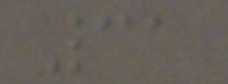31
